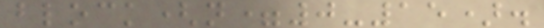block(n=0-15).
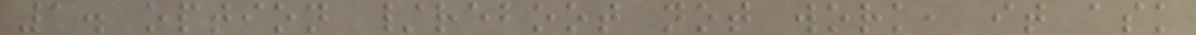1. option /reboot not work, it ask
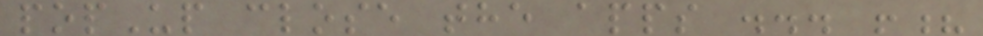popUp close the apps ... !?
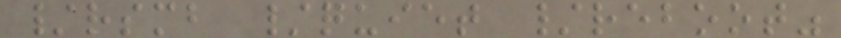/rsmb /quiet /reboot"
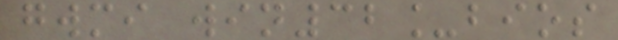gwmi win32_bios
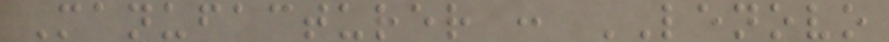Manufacturer : LENOVO
